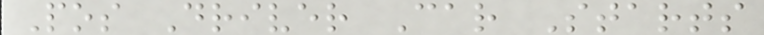Pos Driver Car Starts
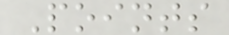Points
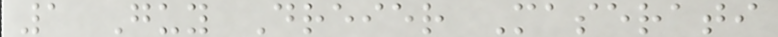1 Guy Dreier Maserati
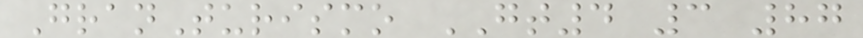GranTurismo GT4 3 87
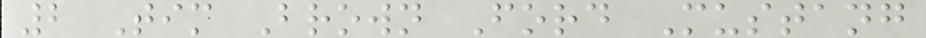2 Tim Brown Ford Mustang
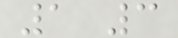1 3
